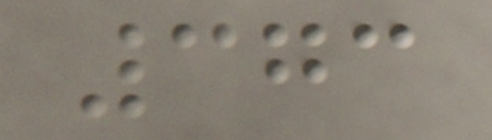373
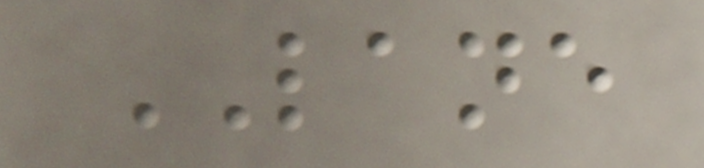LANE
